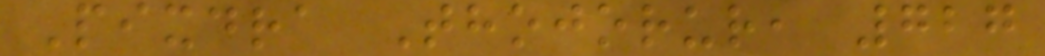Pixdra Thojorur, 727
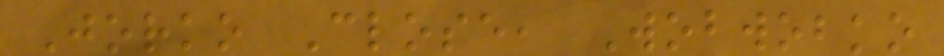Jorko Close, Wobwobko
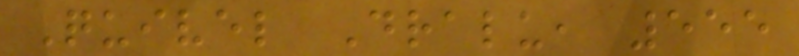Quivel Dralu, 555
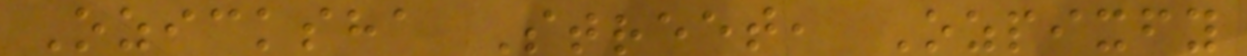Ozicksha Street, Ozpixfy
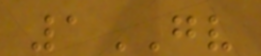1GV
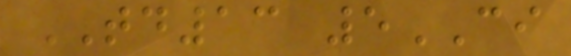TD13 5CI
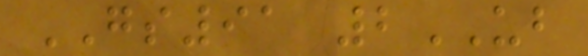GS91 2UB
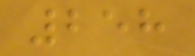258
